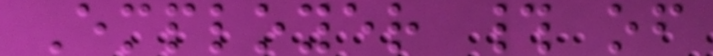Employer # of
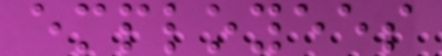employees
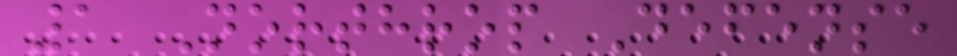1 Northrop Defense
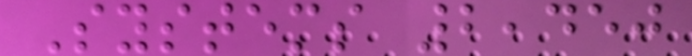Systems 2,450
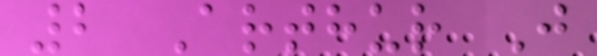2 Arthur J
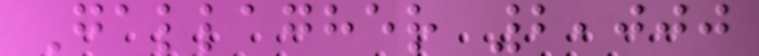Gallagher 2,000
